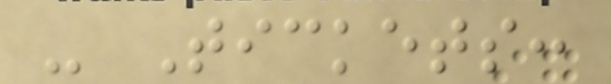- Tickets:
